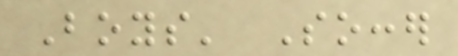Boys' Soccer
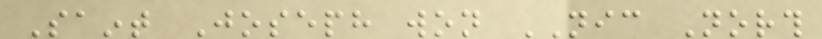Saint Joseph won NIC North
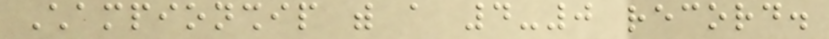Championship with a 4-0 record.
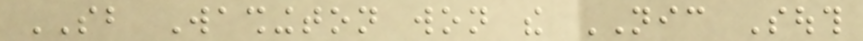SB Washington won the NIC South
